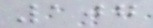107
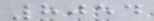8054
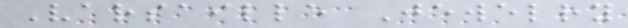Varsaille Jewelry
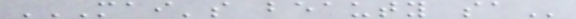MAI'S BEAUTY SA
